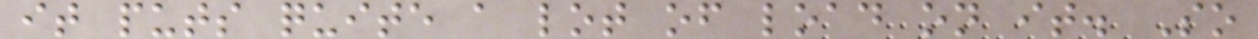it puts quite a lot of load on it. So
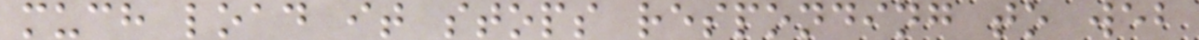much load it stops responding to web
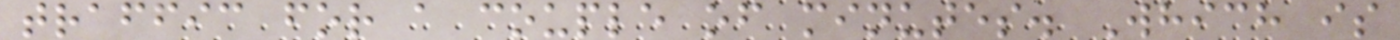traffic for a couple of minutes. Which is
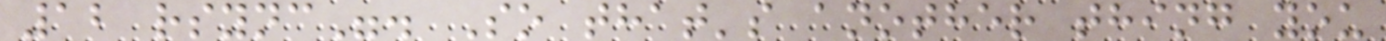12 rsync". So that's another thing you
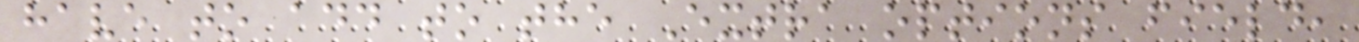have to add to the Extra options field,
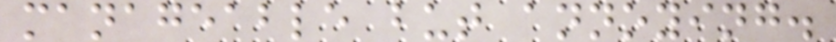manageable but annoying.
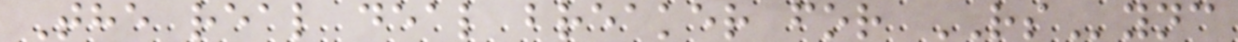The real deal breaker for RSync
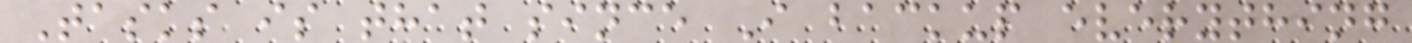Tasks is that since I backup everything
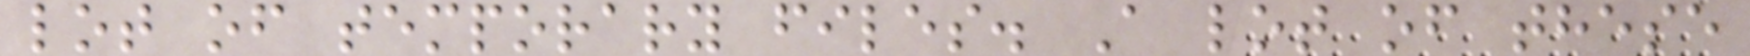lot of temporary files. A lot of these
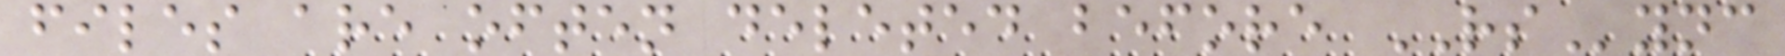files are often deleted before RSync
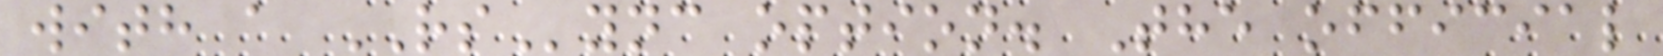with a RSync option. The official
